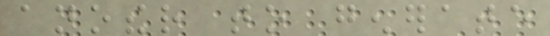another to generate
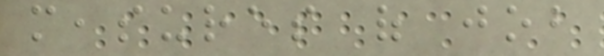measures of job
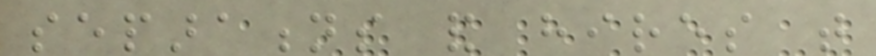separations and hires that
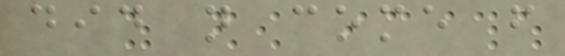did not come from
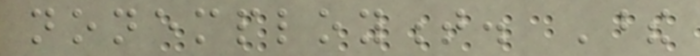nonemployment. These
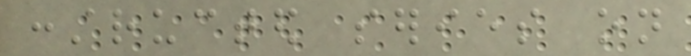constructed series on
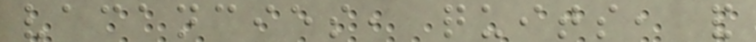vacancies, quits, and
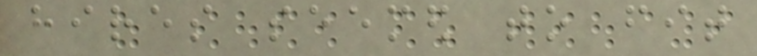hires seemed to fit
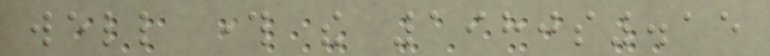well through the 1980s.15
